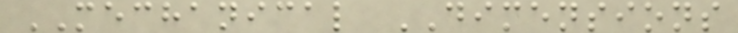MECHANICAL DIMENSIONS
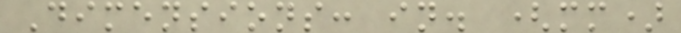Dimensions: in. (mm)
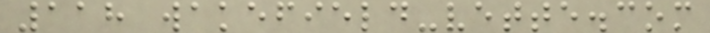118 wakefield-vette.com
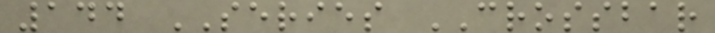144 SERIES CROSSBAR
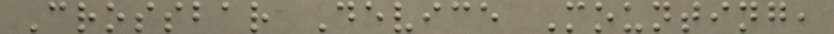Crossbar Device Mounting,
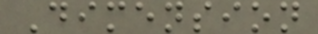Dimension
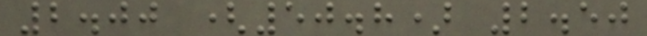2.00 (50.8) 2.50
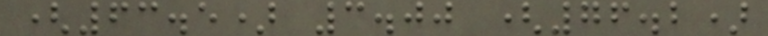(63.5) 3.00 (76.2)
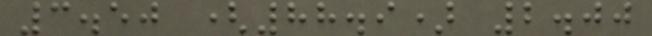3.50 (88.9) 2.00
